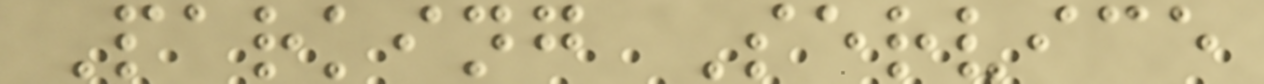Parking Service
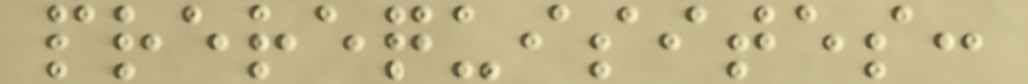prerequisites:
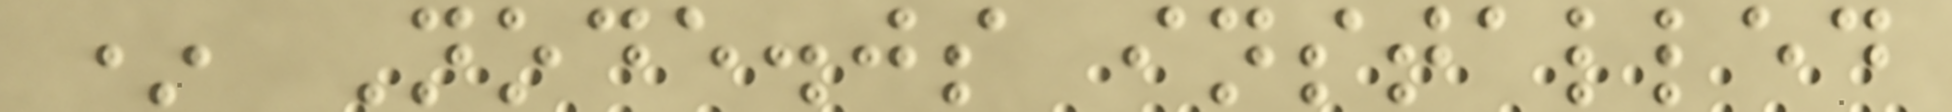* Node.js installed
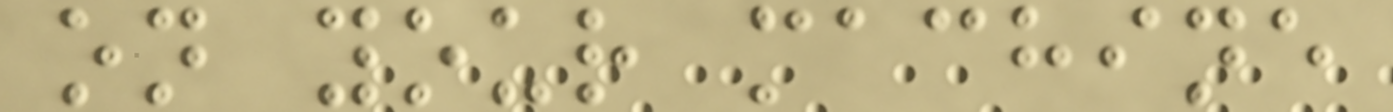on your machine
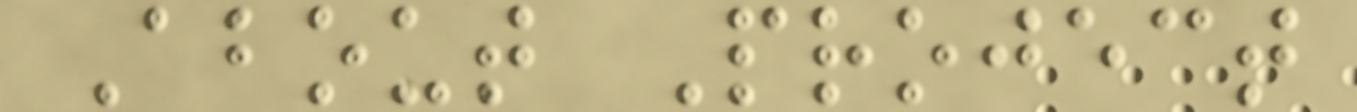About Project
